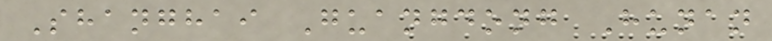Shanghai Guangdong Hunan
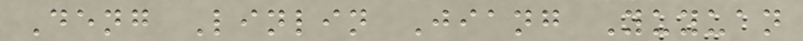Deng Linlin Jiang Yuyuan
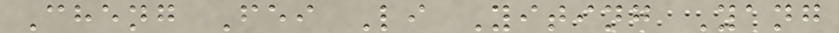Cheng Fei Li Yiting Yang
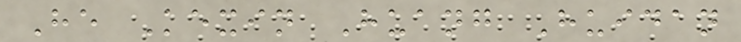He Kexin Huang Huidan
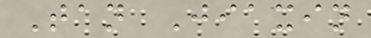Tan Jiaxin
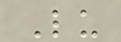Lu
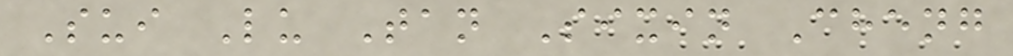Sui Lu Tan Sixin Cheng
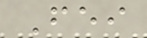Fei
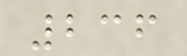236
